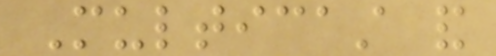Multicast and
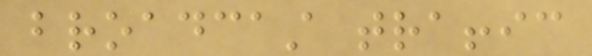broadcast traffic
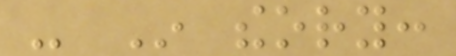- In theory:
